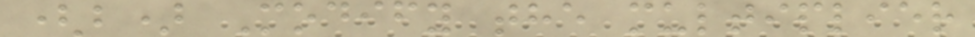(b) Modify the multiplier
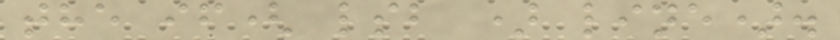the if( lsb ) line).
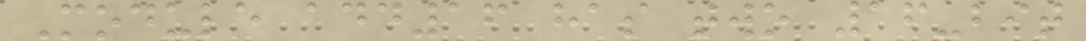Module add16 has two 16-bit
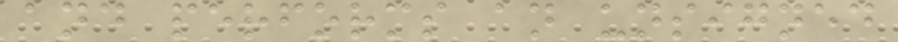and performs an unsigned
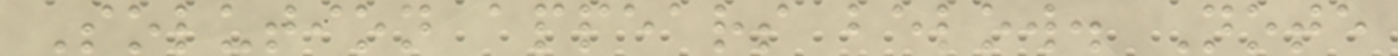Solution appears below. Note
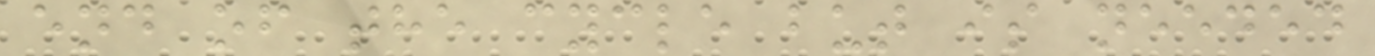end of the cycle but is needed
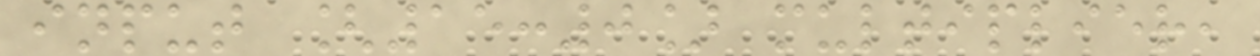input [15:0] multiplier,
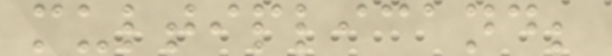multiplicand;
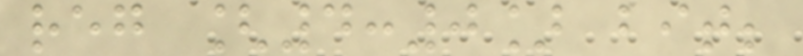reg [4:0] bit;
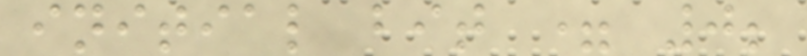initial bit = 0;
